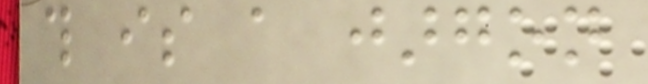this is a jargon
